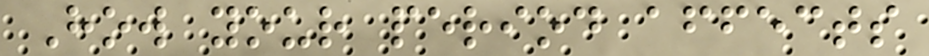How your period affects
